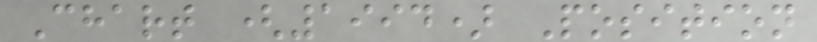Chart (1994) Position
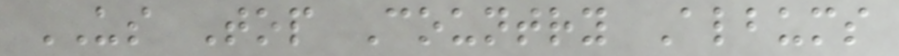US Top Country Albums
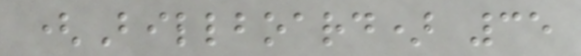(Billboard) 35
